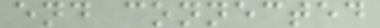end connected
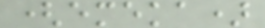(emeka)
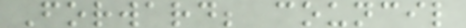Forward; council
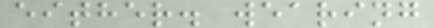either. wearing
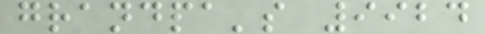grandpa's 9924
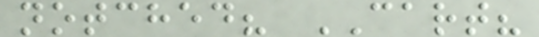notched? CART?
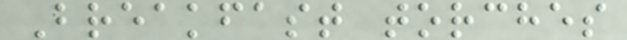Breakfast torches
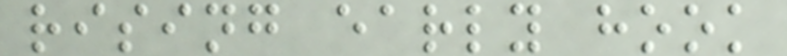rising early hook
